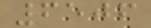6506
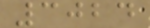3024
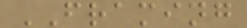FRAMING
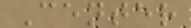Center
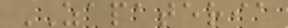ZAPATERIA
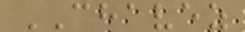CHAVEZ
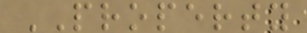PROPERTY
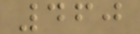460
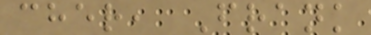cher, Frank
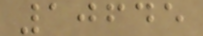10645
